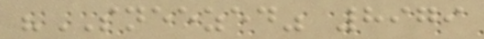"SNEEZED" 8979
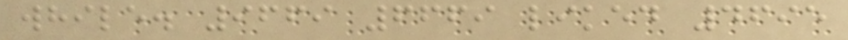while. 9669 6669 liked 4695
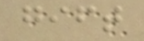gift
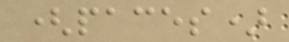(paces)
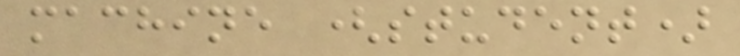machine (student)
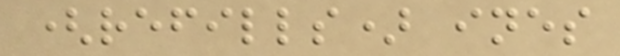(refills) ines
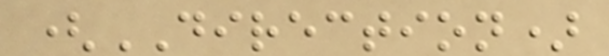(DIRECTION)
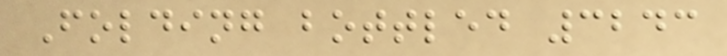Folding bottled 3243
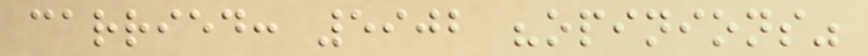carried: 5902 "opinions"
